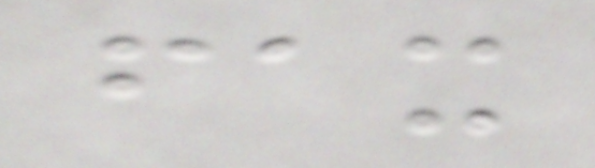fax
